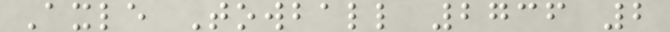Axle Towball 2736 2
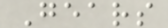Gears
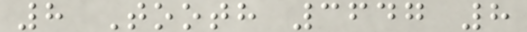8 Tooth 3647 8
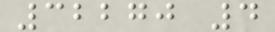32270 4
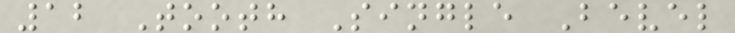12 Tooth Single Bevel
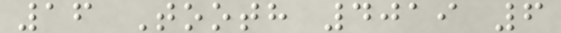16 Tooth 4019 6
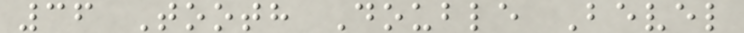36 Tooth Double Bevel
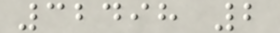32498 2
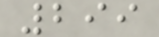299
